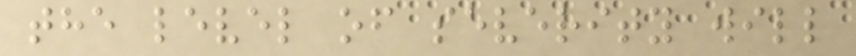the level of severity will
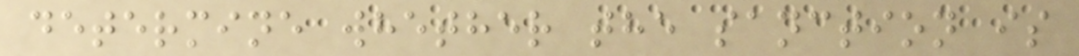determine whether the sanction is
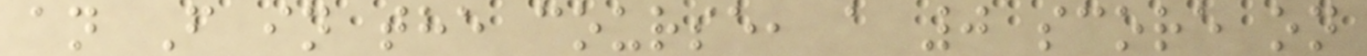an F in the course, a 0 score on
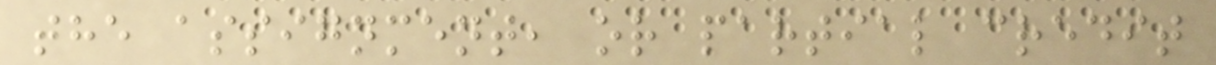the assignment, or partial credit
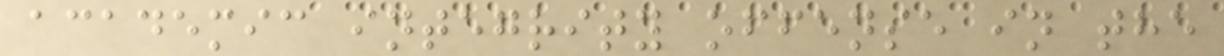academic integrity offense in the
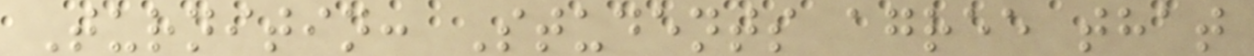Turnitin: Students agree that
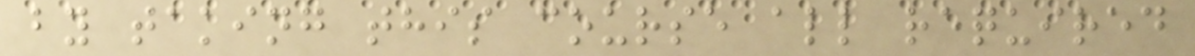by taking this course all required
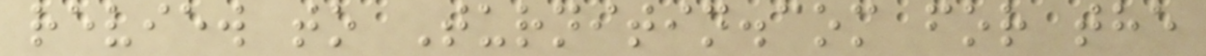review to Turnitin.com for the
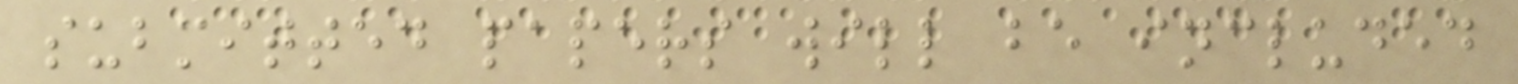submitted papers will be included
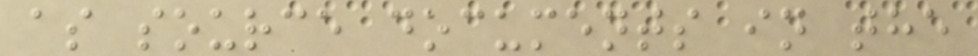as source documents in the
